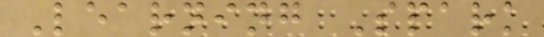Learning Spark
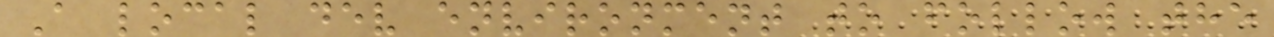A local dev environment to follow the
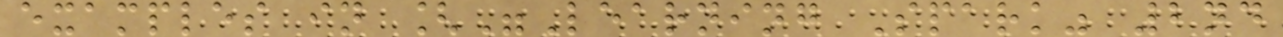examples in ["Learning Spark" 2nd
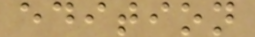edition
